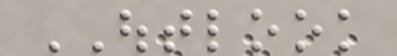OUTLOOK
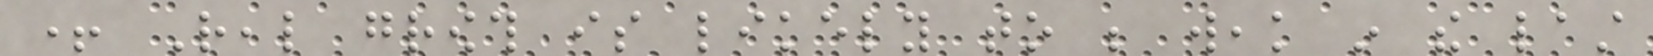+ Real growth is likely to be weak in the last
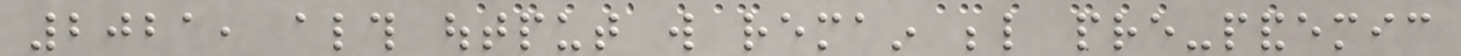2021, although output will remain below pre-pandemic
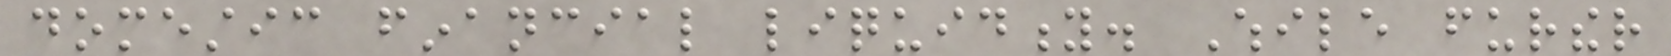domestic financial liquidity. While further
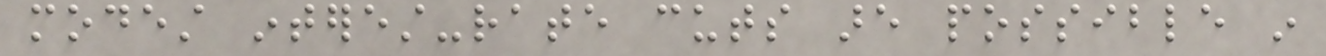modest interest-rate cuts are possible in
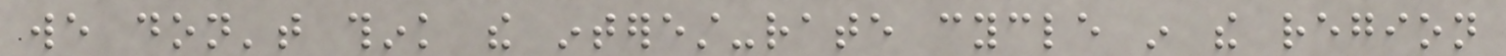we don't think the interest-rate cycle in the region
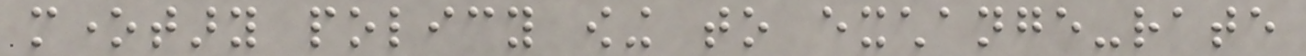monetary policy owing to exchange-rate
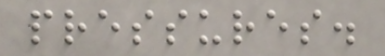pressures.
